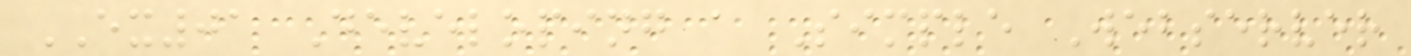EX01 Developing a Simple Webserver
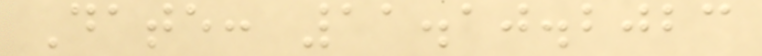Date: 11.10.2023
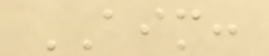AIM:
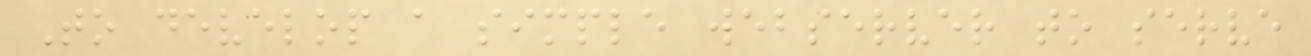To develop a simple webserver to serve
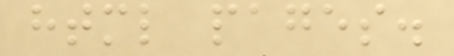html pages.
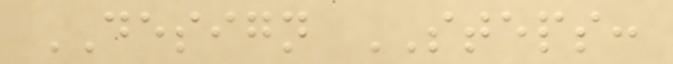DESIGN STEPS:
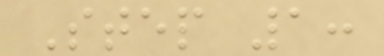Step 1:
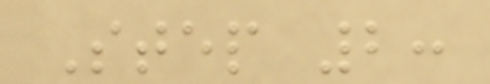Step 2:
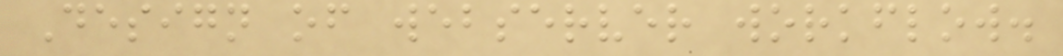Design of webserver workflow.
